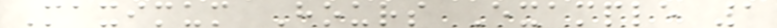Maximum Hours Example 1
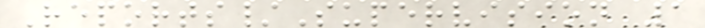Reports/Supervision 1
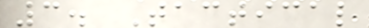3. Tactical
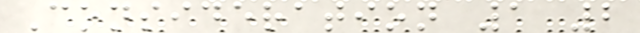Consideration 1 2
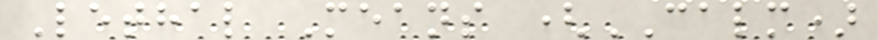Lethal Means (CALM)
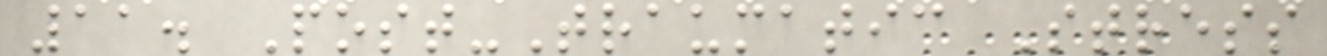11. Post-Traumatic Stress
